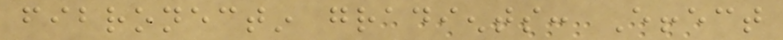fibronectin gradients: Effect
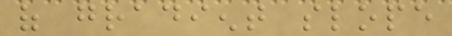of gradient slope
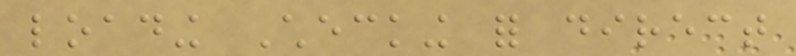loading Checking for direct
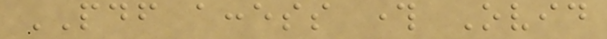PDF access through Ovid
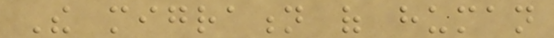The migration of human
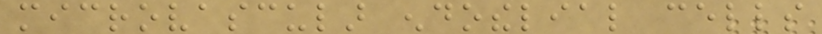microvascular endothelial cells
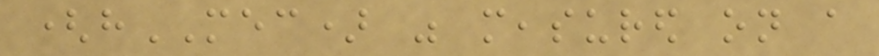(hMEC) was measured on a
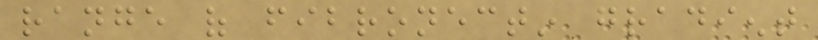range of fibronectin gradient
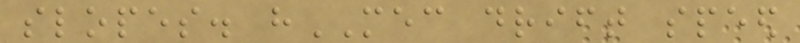slopes. hMEC drift speed
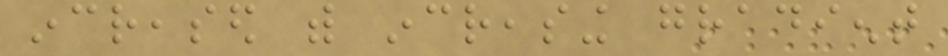increased with increasing gradient
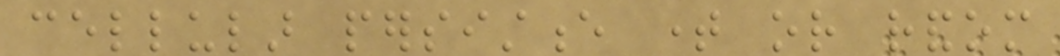cellular persistence time or random
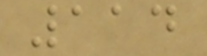114
